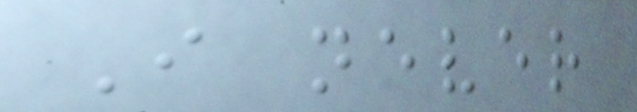I never
